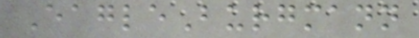EagleBurgmann
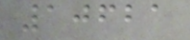10621
